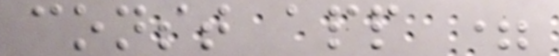const app =
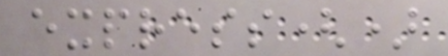express()
